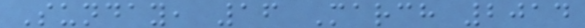Sunday, 16 March 2014
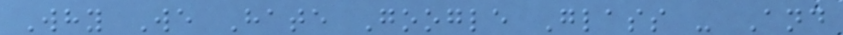Why We Hate Google Glass - And
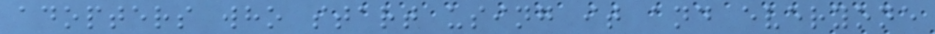adopters who start using it and everyone
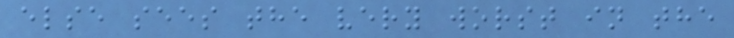else sees the very worst in the
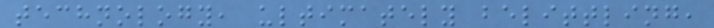technology, ultimately belittling,
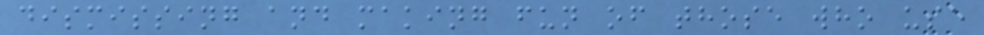dismissing and making fun of those who use
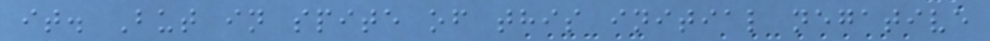it. But in spite of this initial negative
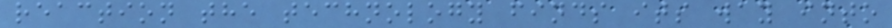reaction the technology finds its way into
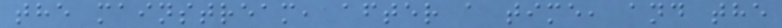the mainstream, after a time, and the
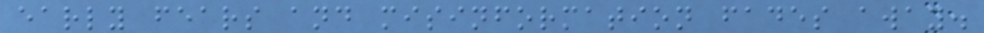early fears and misinformation fades away.
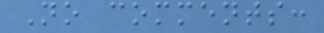No comments:
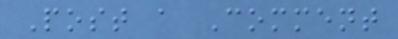Post a Comment
